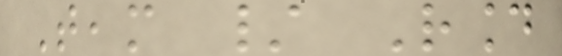Team / Round
